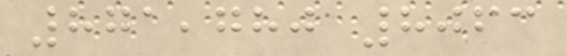871,780 8063
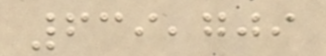639,709
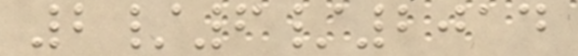2/6/2014
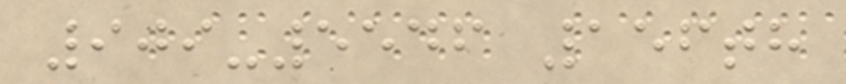909-5546 156th
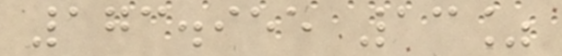173.955 13%
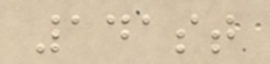141st
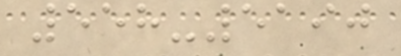558-5190
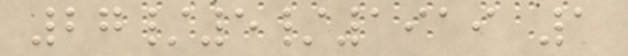27/5/1919 1
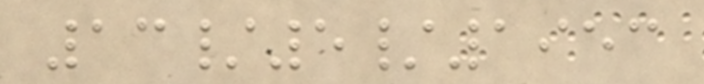13/5/1953
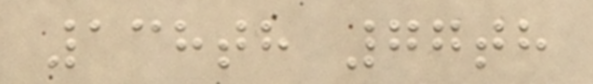138th 77th
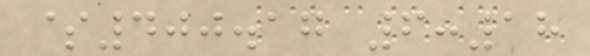$400.17 6:18
